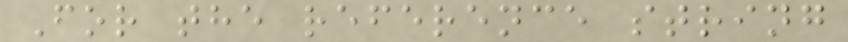For the reference string
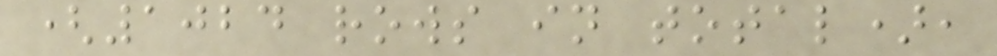(1024 rows in total),
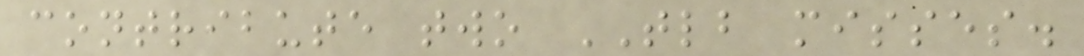contribute two TLB misses.
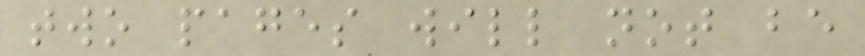two pages will not be
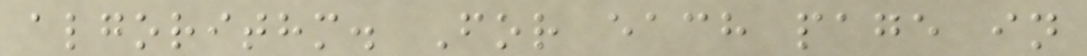algorithm. For each page in
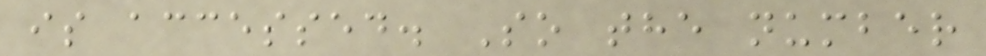is accessed. So the number
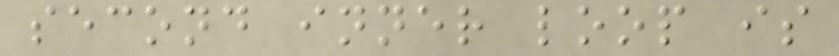second inner loop is
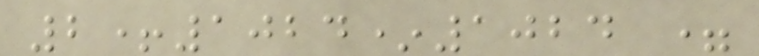2+1024*1024 =
